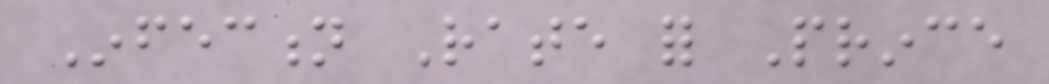Infection Rate for Prince
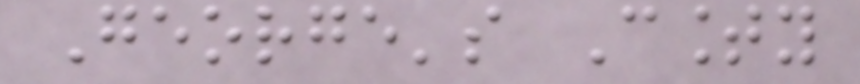George's County
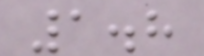1.8
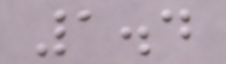1.4
